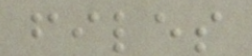files
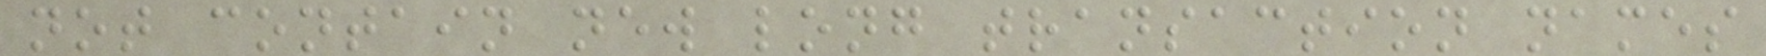not contain new long transaction names
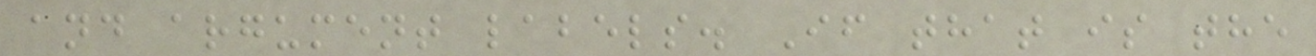and argument labels. If that is the
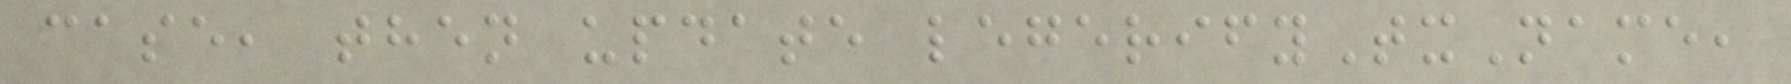case, then update legerifyTxName,
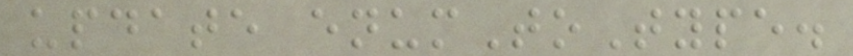update enumToType.
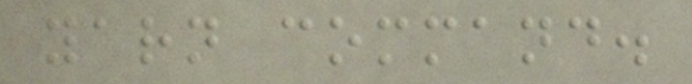yarn command.
